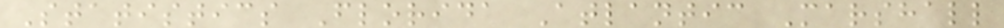Statistics Florida Atlantic Marshall
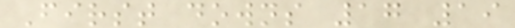First downs 17 19
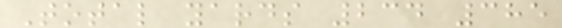Total yards 234 385
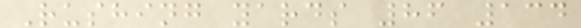Rushing yards 86 134
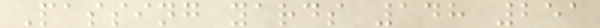Passing yards 148 251
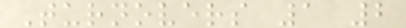Turnovers 1 2
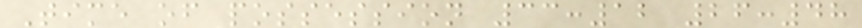Time of possession 33:12 26:48
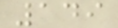149
